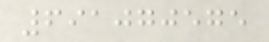691070575
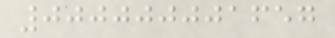000000001657
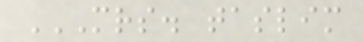MRS. TASLIM
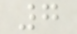7
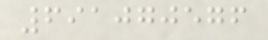691070576
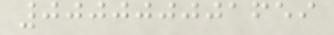000000001659
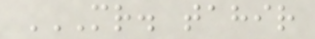MR. TAHIR
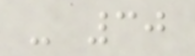- 30
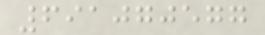691070577
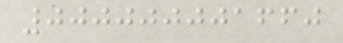000000001660
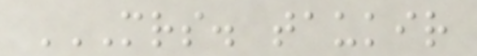MRS. TAUKIR
